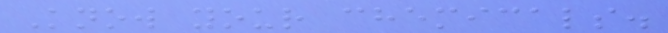Know your chemicals.
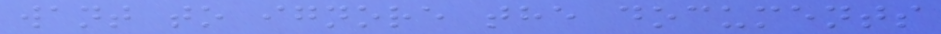want to ignore the documents
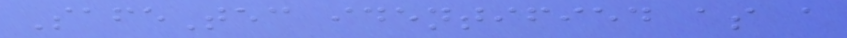SafeTec identified as a
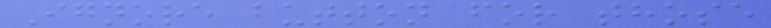Ignore button for those
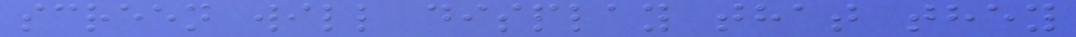screen will display that they
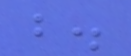b.
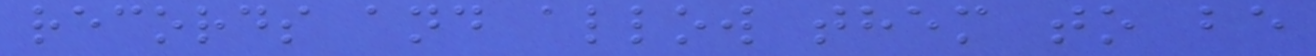records and allow them to be
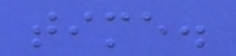time.
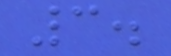3.
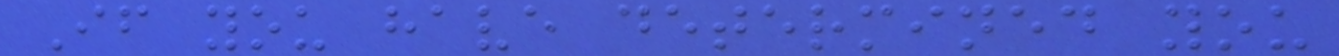If you have determined you
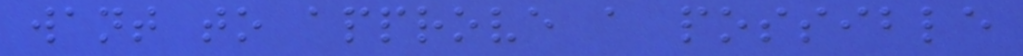want to approve a possible
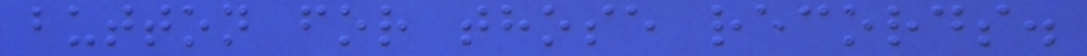button for those records.
